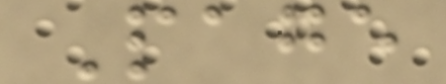Page
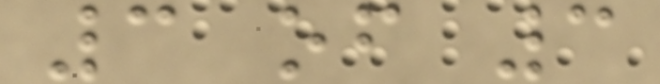3 of 3
